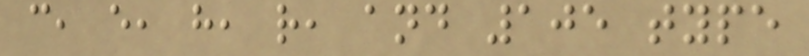c, e, h, r, and 105 type
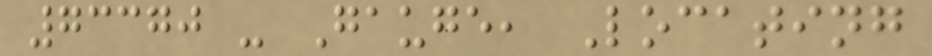73370 - Gauge, Locating
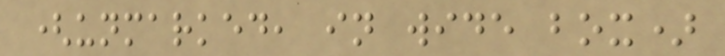(unmarked, in wide box)
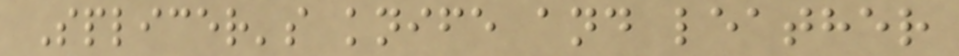Splicer's knife and leather
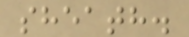sheath.
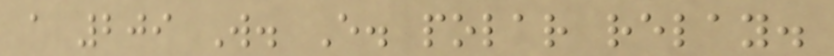a 209 W. E. polar relay.
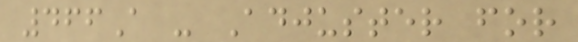466A - Adjuster for
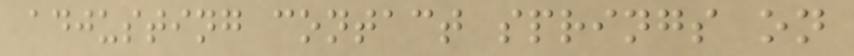adjusting contact springs on
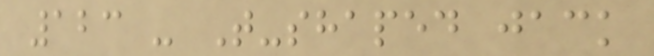123 - T-shaped jack
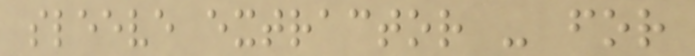sleeve extractor - for
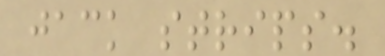jack strips.
